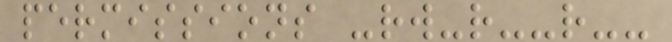permissions -rw-r--r--
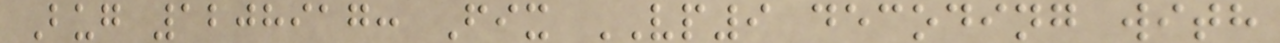Bug 1208917: Fix VP9 decoding with
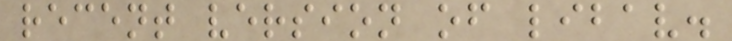recent version of libav.
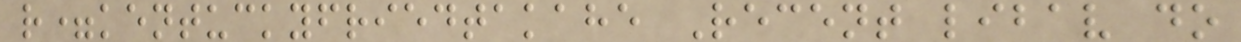r=kentuckyfriedtakahe Recent libav do
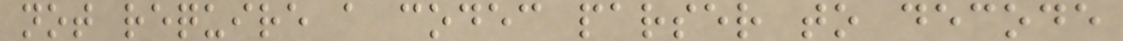not require a codec parser to decode
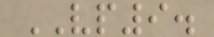VP9.
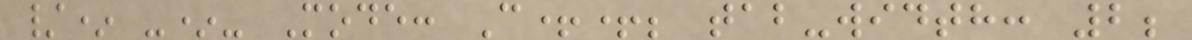/* -*- Mode: C++; tab-width: 2;
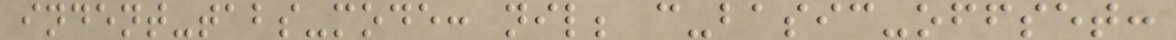indent-tabs-mode: nil; c-basic-offset:
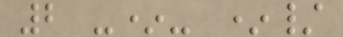2 -*- */
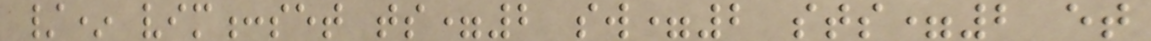/* vim:set ts=2 sw=2 sts=2 et
